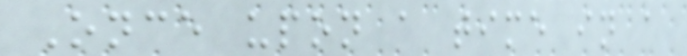Once upon a time in a
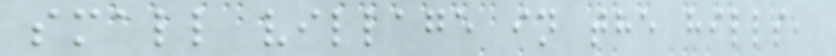small village in the hills,
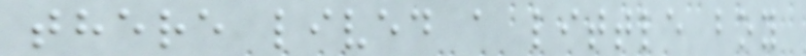there lived a little boy
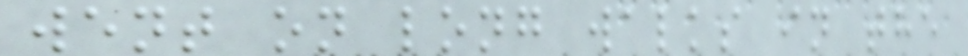went on long walks in the
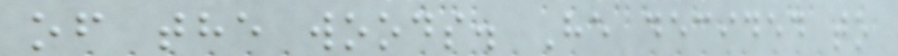of the woods. He decided to
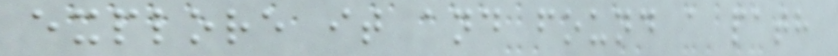explore it and found a path
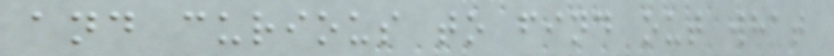and curious to find out what
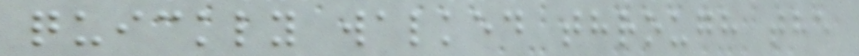quickly walked through the
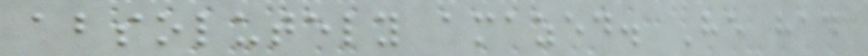absolutely amazed. He had
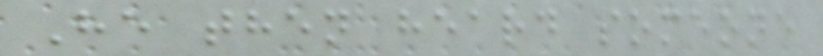He then heard someone
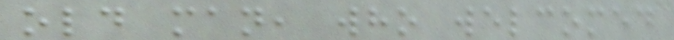old man, who welcomed
